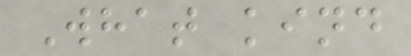What kind
